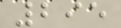295
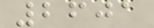2601
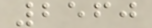2560
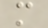m
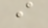i
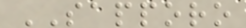SAPPORO
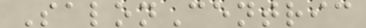SalonCentric
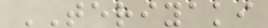TERIYAKI
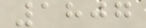1807
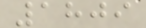1809
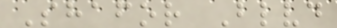Shafor Blvd
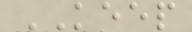KEEP
